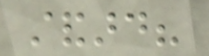standard?
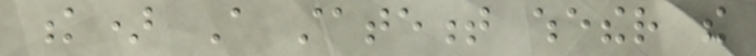k) A statement whether the
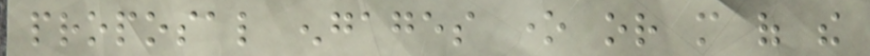proposal engages one or more of the
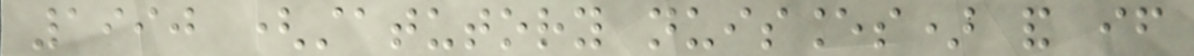1990 (statutory nuisances) and if
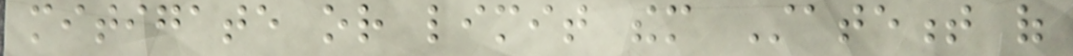mitigate or limit them Statement of
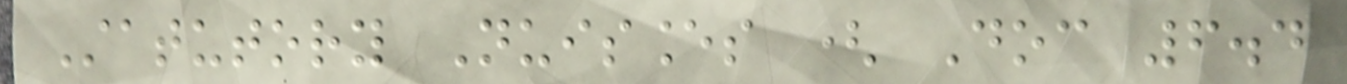Statutory Nuisances ( Doc 6.4
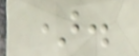).
